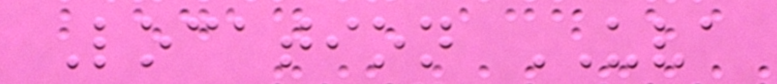Location UVA
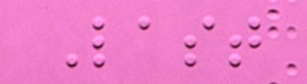Last
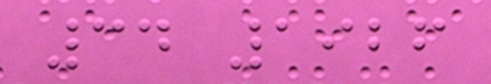34 1926
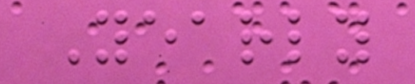Yearly
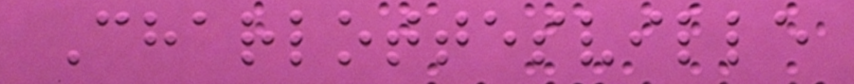Charlottesville
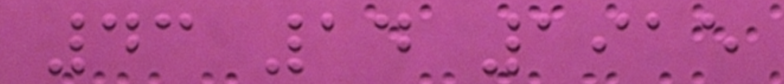43 14 1915
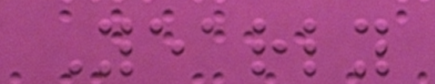Yearly
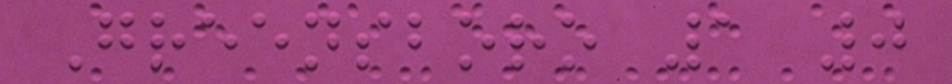Greensboro 1 0
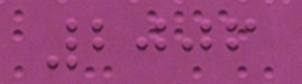2006
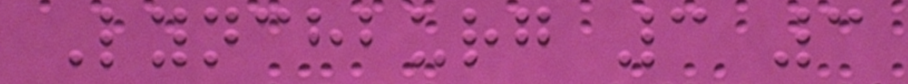Lynchburg 3 3
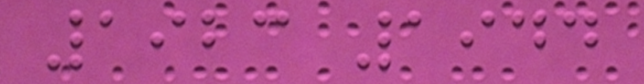1923 1944
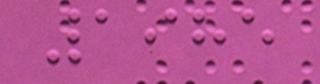1985
